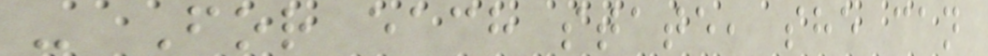- For each state, she can
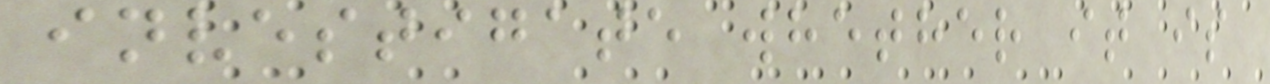investigate whether it is
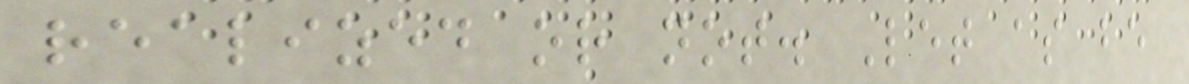realized or not. Let as be
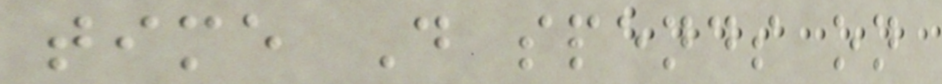time D spends on
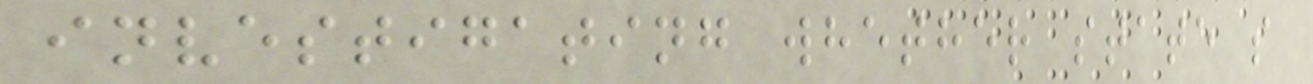investigating whether state s
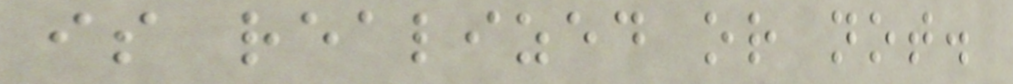is realized or not.
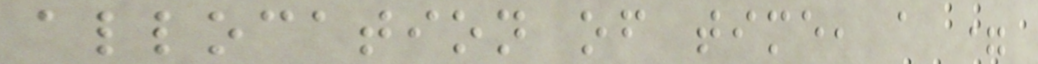allocation of time, a =
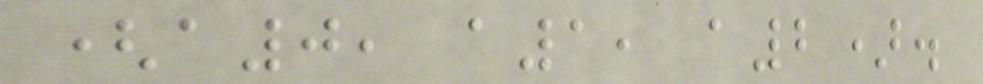(a0, a1, a2).
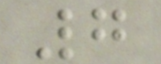7
